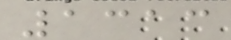1313
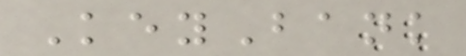KeyBank
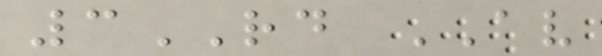3RD AV
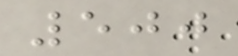500
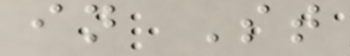in St
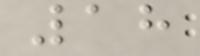18
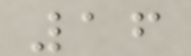16
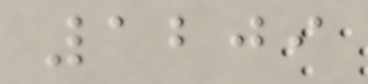1209
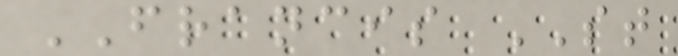FRANCIS ST
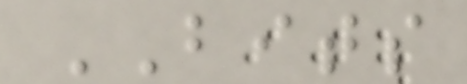BITS
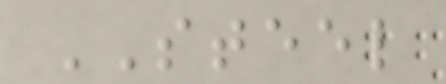STEEL
